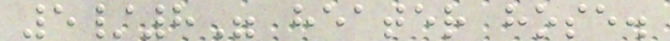5/8" heater hose.
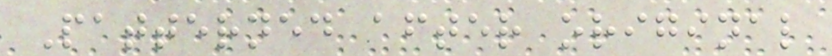Patterned after original
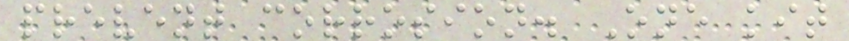prevent corrosion. One kit
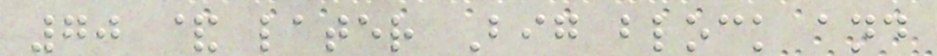70 & later Big block and
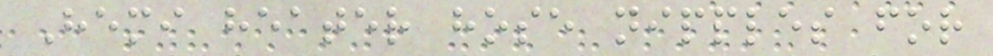Hemi heater hose nipples for
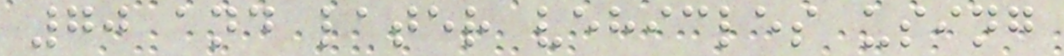70 and later vehicles using
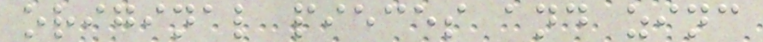original pieces and zinc
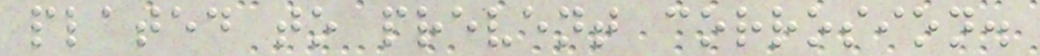plated to prevent corrosion.
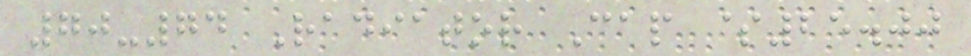70-74 Radiator Cap $25.00
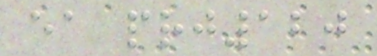ea prj120
